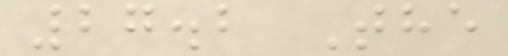27.2 The
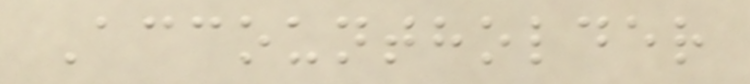Accountholder
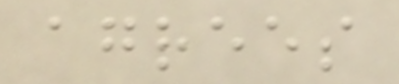agrees
